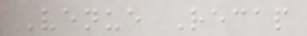Venue Recap
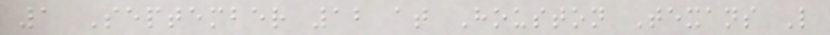1 September 12 at Houston Texans L
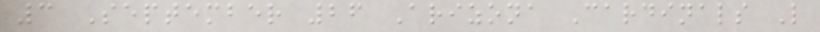3 September 26 Arizona Cardinals L
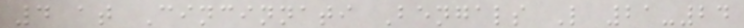4 at Cincinnati Bengals L 21-24
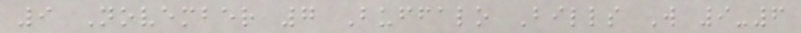9 November 7 Buffalo Bills W 9-6
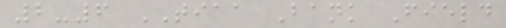2-6 TIAA Bank Field
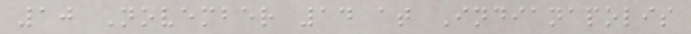10 November 14 at Indianapolis
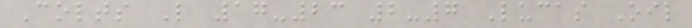Colts L 17-23 2-7 Lucas Oil
